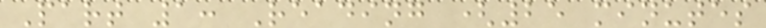Part 1: Reading (25 minutes
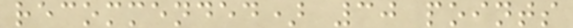recommended) 30 points
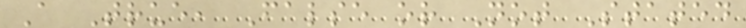A True, False or Not Stated
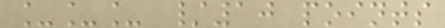___ /10 points
